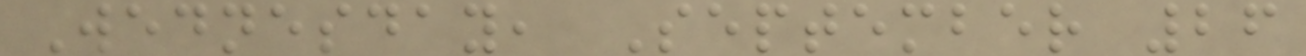Wednesday, September 26
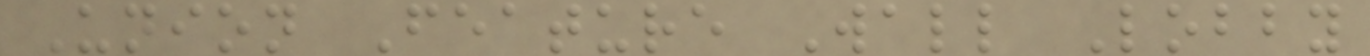Union Feature Wall Lobby
